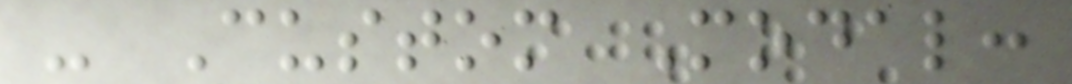- Custom Modal:
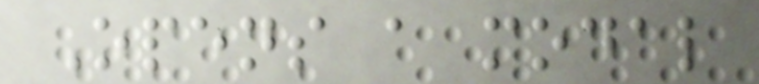Opens a modal
